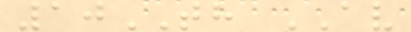10TH AV
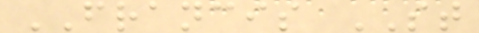FRANCIS ST
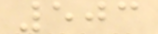503
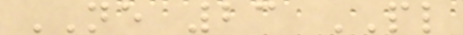NE 23 PL
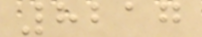8217
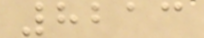8213
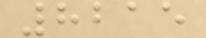8215
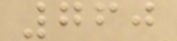760
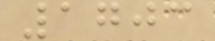1703
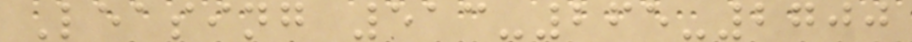Leasing 513-265-2700
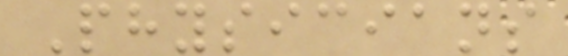Physicians
